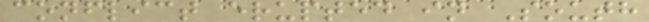conflict erupted in South
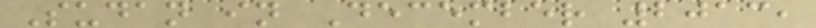Sudan in December 2013,
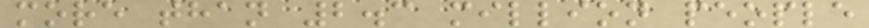more than 2.3 million people
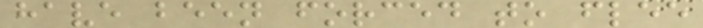have been forced to flee
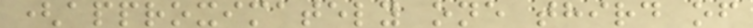(approximately one third of
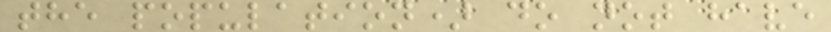the population) do not have
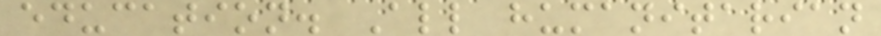education. All humanitarian
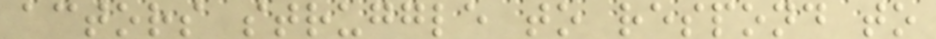actors struggle to respond to
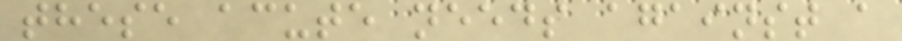these acute needs against a
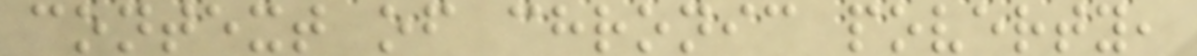context of chronic poverty,
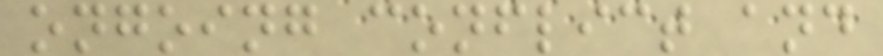ongoing conflict and
